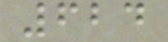624
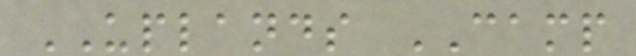UPLANDS CAMP
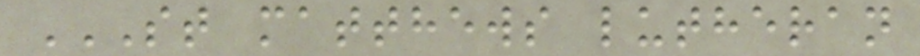ST MATTHEWS LUTHERAN
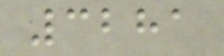3281
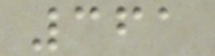361
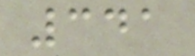341
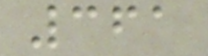361
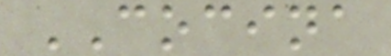COCINA
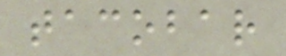tacobar
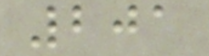201
